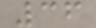36
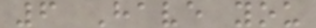6 Have you
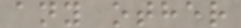any other
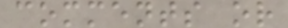comments or
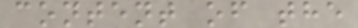content of the
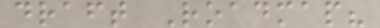draft Roadmap?
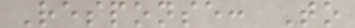Response: To
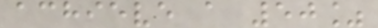achieve a 50%
